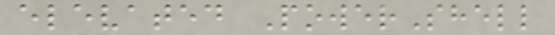elevated PowerShell
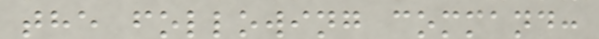the following command:
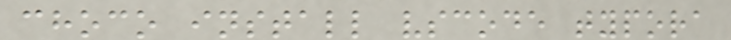choco install vscode typora
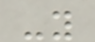-y
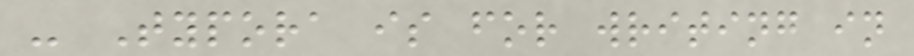- Typora is for writing in
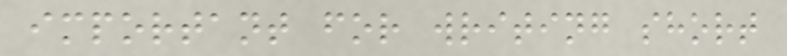important for writing short
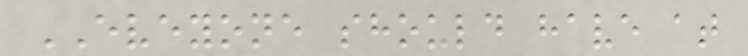EVEYONE should have at
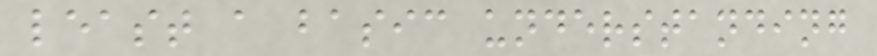least a basic understanding
